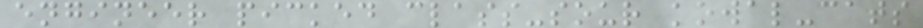engineer picked class-sour kowal-cats
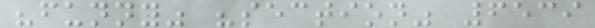"funny" "section" 6539
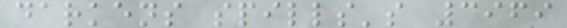darkens spills's 3969
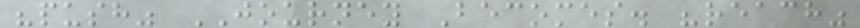"push" JOURNEY Becomes. "reach"
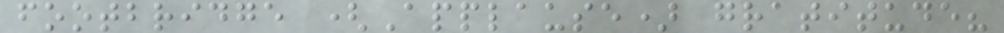footbridge (Applause) gratitude?
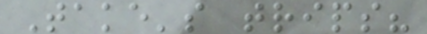Take's trips?
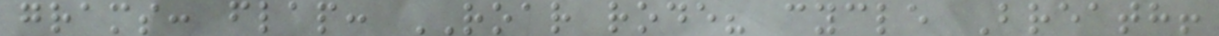grams: flap: ROAR rode? cycle Breath!
